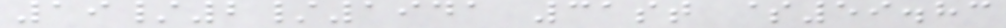19/2/1941 31st $59.83
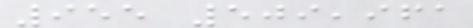955 509,961
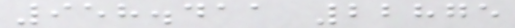958.411 22875
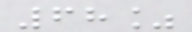68%
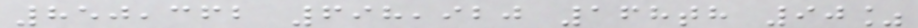850,362 698,920 168th 90%
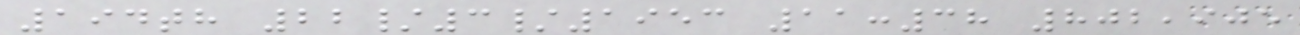194th 22/3/1953 11:38 802,905
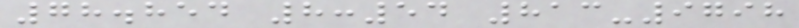78.854 8:54 813-9798
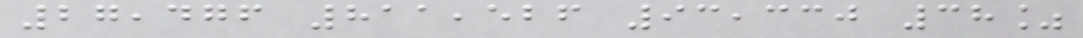27,476 811,526 93,330 38%
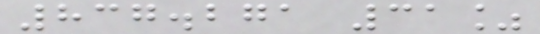837.271 31%
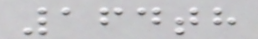164th
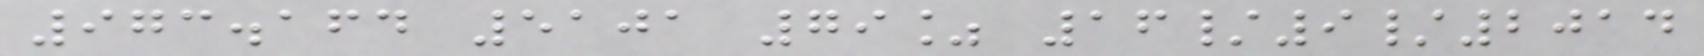973.164 5101 79% 16/9/2014
